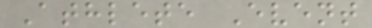Athlete Event
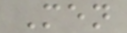Men
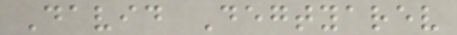David Degtyarev
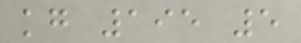kg 195 5
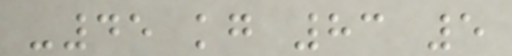-45 kg 83 5
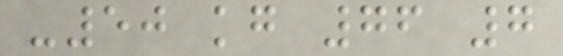-50 kg 76 7
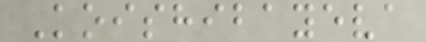Koishibayeva
